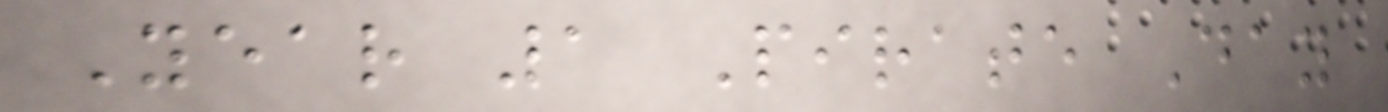Year 1 Pirate Day
